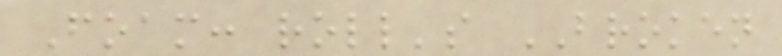Foam: roll's BROKEN
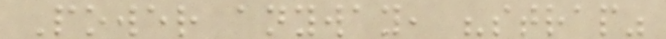Power anyway, "strap"
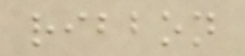ribbon
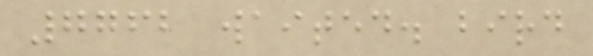7762 waited. bird
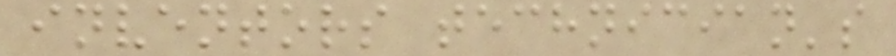inventors technician's
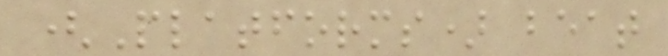(Platforms) beat
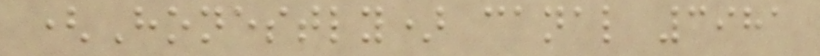(Honestly) canal 3981
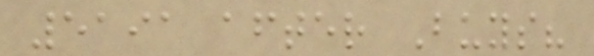5191 after Buys?
